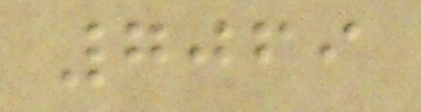7069
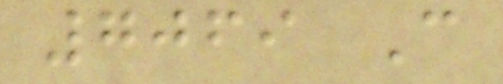7069 C
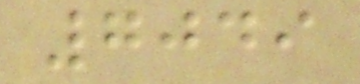7049
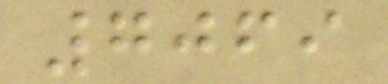7069
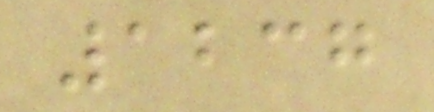1237
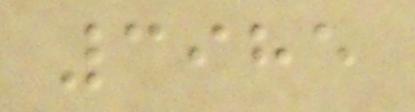3985
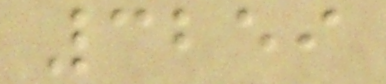3259
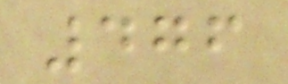476
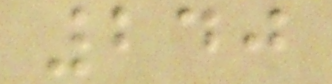240
